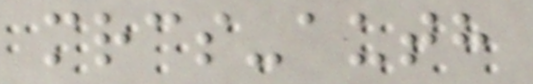mrcs-auth
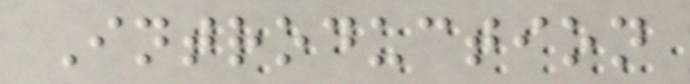Introduction
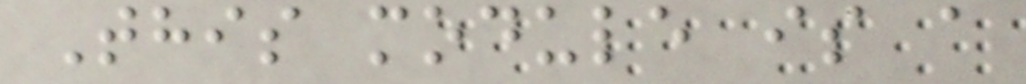This module is a
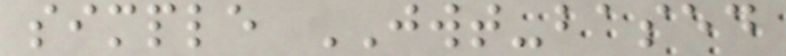simple JWT-based
